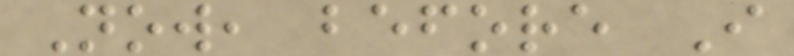Now, before I
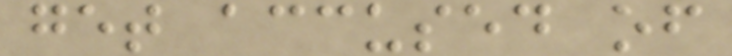get accused of
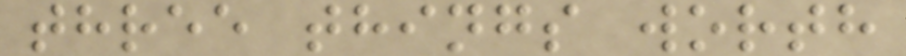three things worth
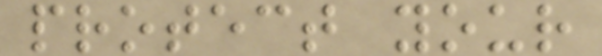protect your
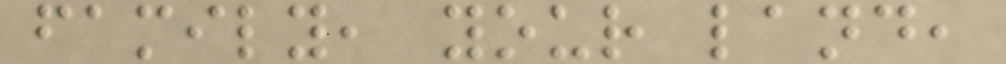family, your land,
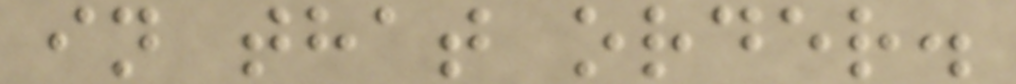in that order.
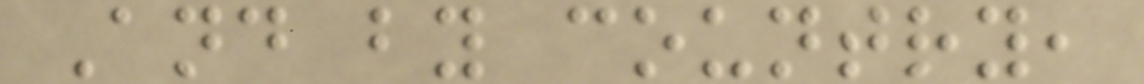And by country,
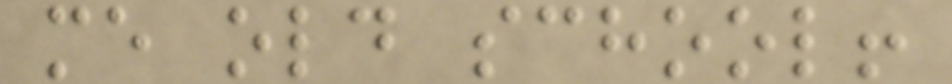me old school!
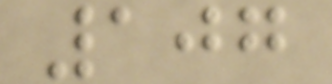107
